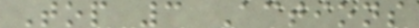Top 3 Actions
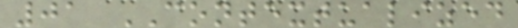01 CONTEXTUALIZED
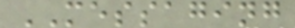MESSAGING
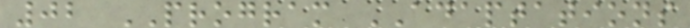02 PROGRAM ADAPTATIONS
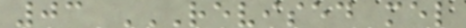03 REVISED MEL
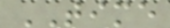TIME
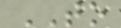TO
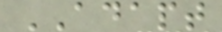ADAPT
